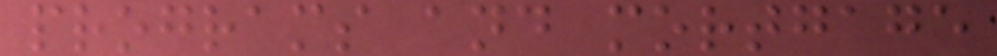programs and mortgage
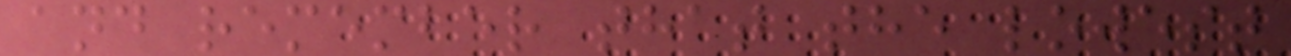and remember that the lowest
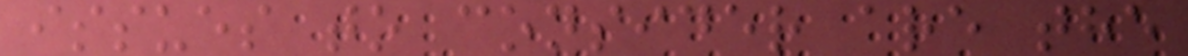issues to consider are the
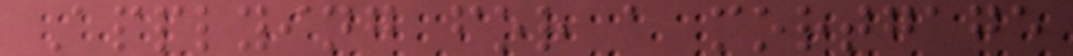Applying for a mortgage
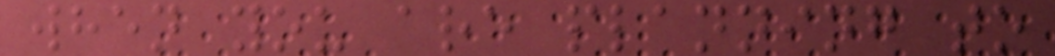when you are planning to
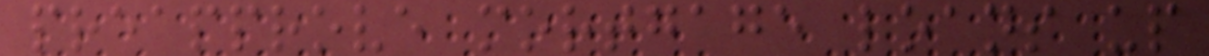preapprove mortgage loans up
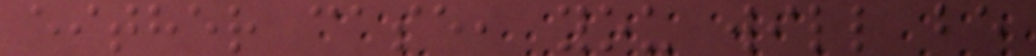either case, you will be
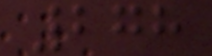278
